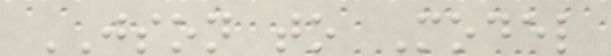JSON to Model
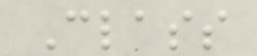Class
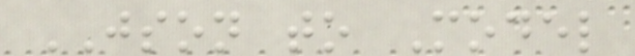JSON to Model
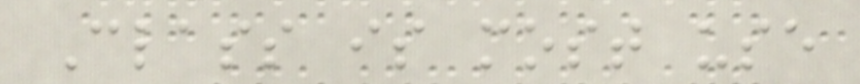Class is most use
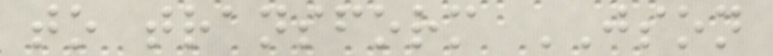to transform JSON
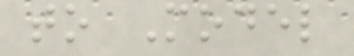to Model
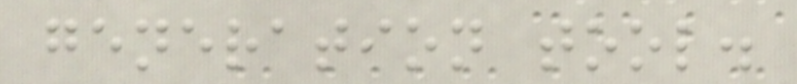generation tool.
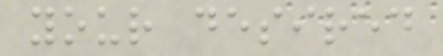your desired
